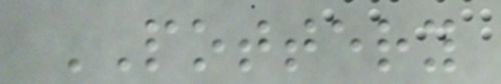POTTERY
